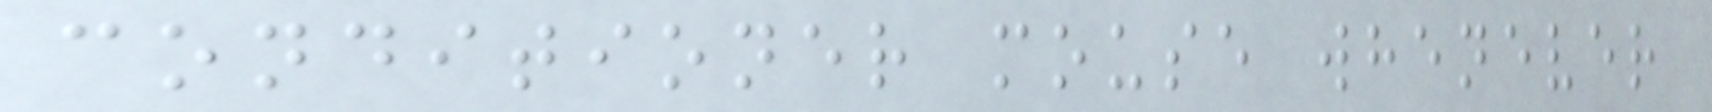conditioner mouse whenever
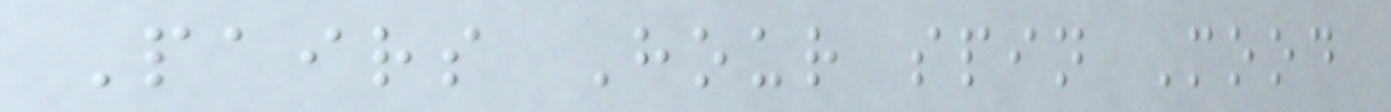Pairs Hour spin Mood
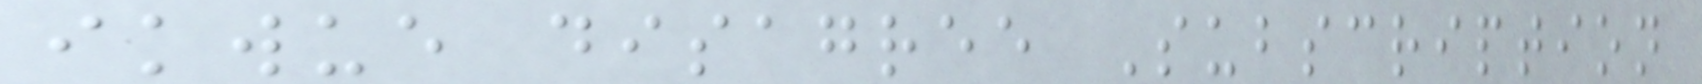ikwue disagree Subscription
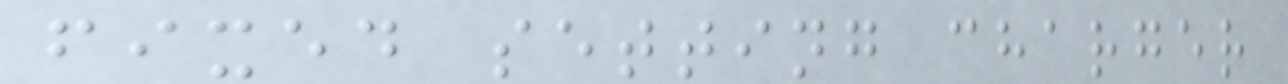fixed setting charger
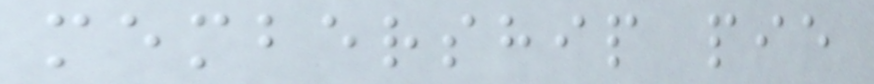membership pie
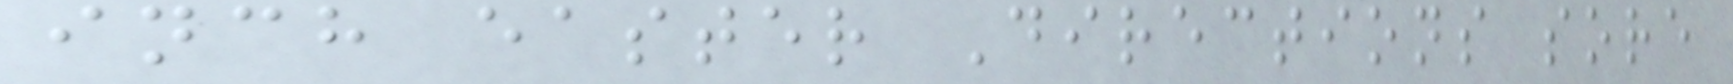inch easter Directions sore
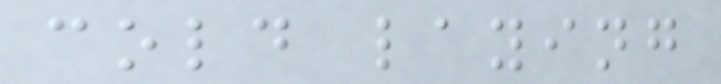cold laying
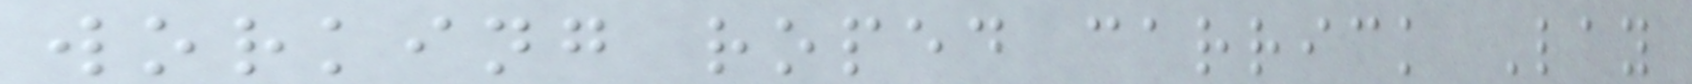working roped carrick Lay
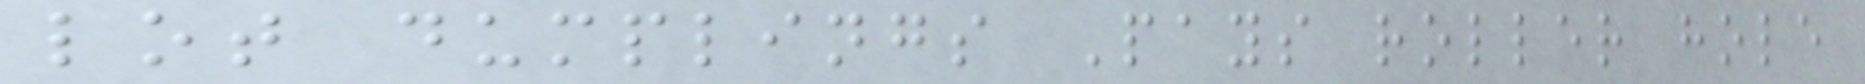lot dumplings Pays roller hole
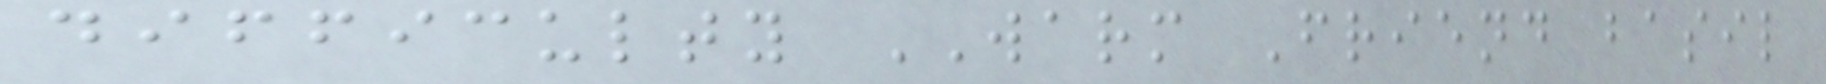difficulty WARM Friend basil
